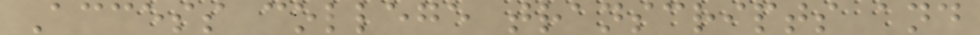Access college transcripts and
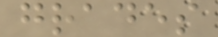grades
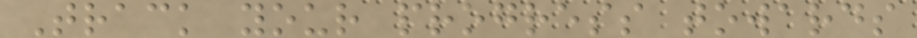Track your progress towards
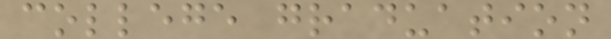college graduation
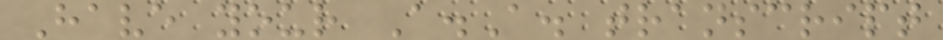Have your A.A. transcript
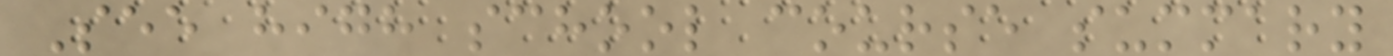See high school course summary
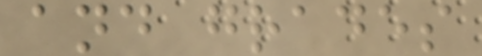and grades
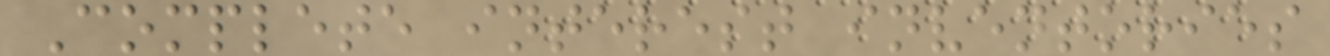Complete interest inventories
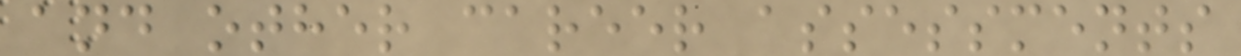and other career assessments
